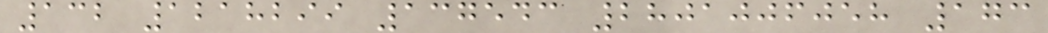132 1218299 137543 2801006058 173
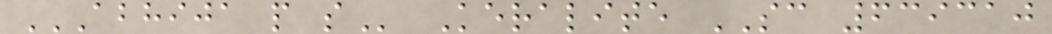ABHIJA P S Keralite SC 639310
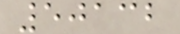50132
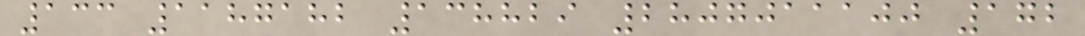133 1187182 138829 2807011100 172
